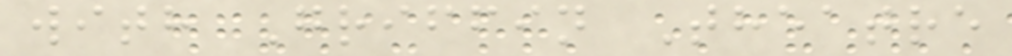with Griffin Theatre
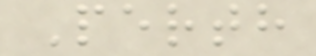Perth
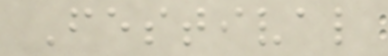Festival
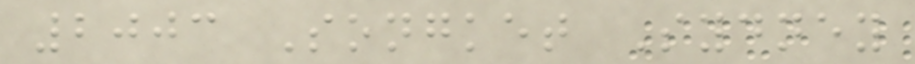2003 Songket Sydney
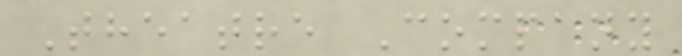Theatre Company
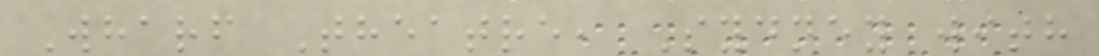Wharf Theatre, Sydney with
